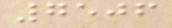7506
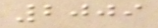2009
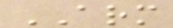ARM
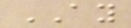AY
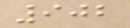902
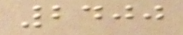2400
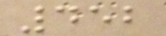452
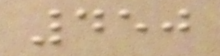450
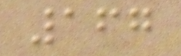167
